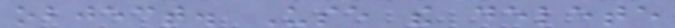object. Use the delete
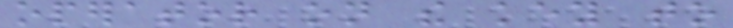operator on the key to
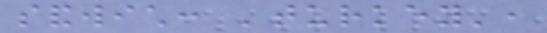sandwich: 'turkey',
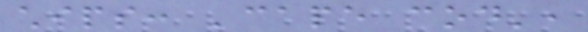chips: 'cape cod',
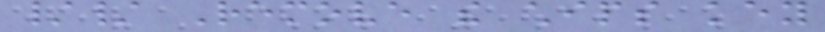// Remove the chips key
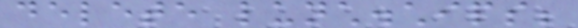delete lunch.chips;
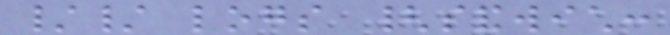// logs {sandwich:
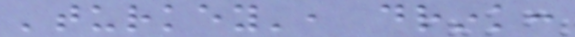'turkey', drink:
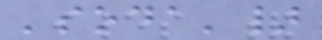'soda'}
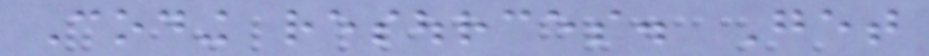Coding resources. Get
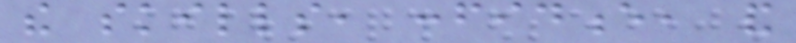the skills, confidence, and
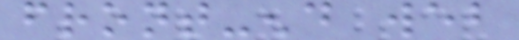front-end web
